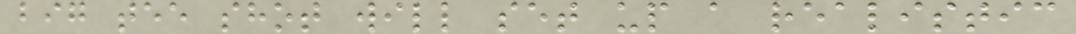big tee shot will set up a realistic
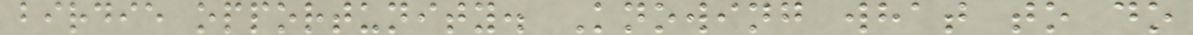birdie opportunity. Knowing what to do
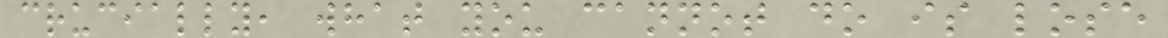crucially, what you cannot do is lose
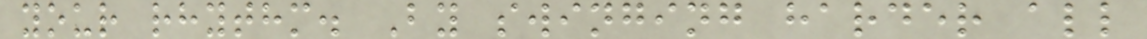your rhythm. By swinging harder all
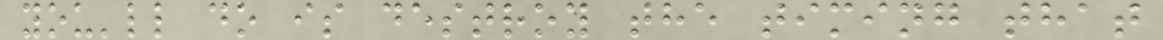you'll do is destroy the timing that
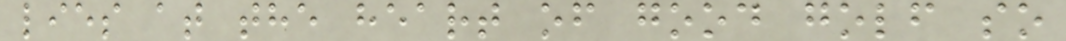lies at the heart of good golf so
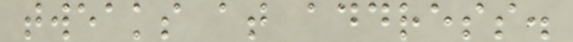tweaks at address.
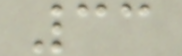33
